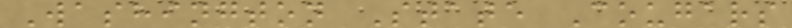Washington State Cougars
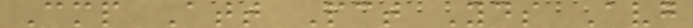Cmp Att Pct Yds Avg
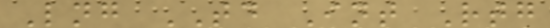Lng TD Int Rtg
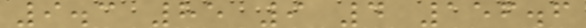9.3 85 9 4 156.6
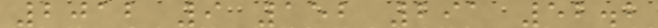2012 9 152 291 52.2
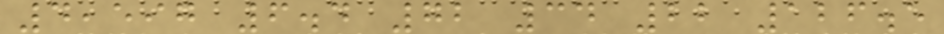4,597 6.4 72 34 22 126.5
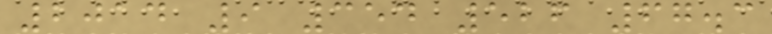2014 9 354 526 67.3
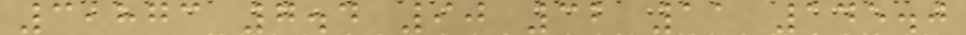3,873 7.4 90 32 11 145.0
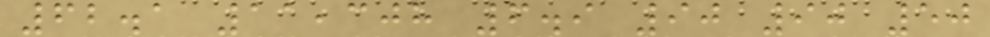62.1 11,308 6.9 90 90 50
